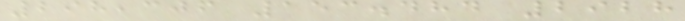298,306 153.484 2928
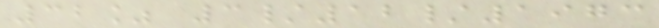32% 3/12/1973
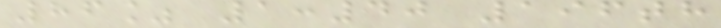86% 1:40 196th
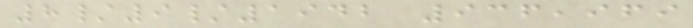8/9/1942 936,969
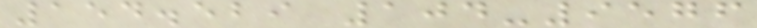154.529 104-9576
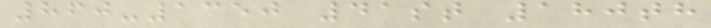860-1350 41st 180th
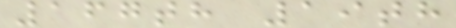167th 19th
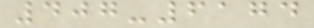407-6174
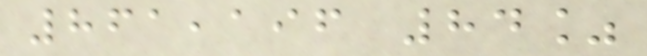861,196 84%
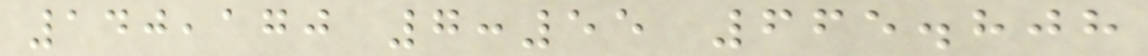140,170 7:55 665.808
